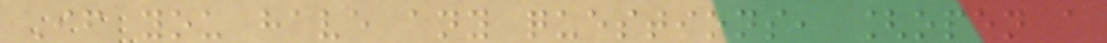If you have any questions, [open a
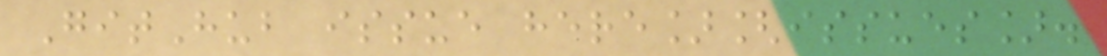GitHub issue here][issues].
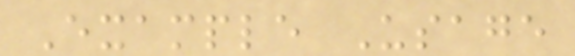Example Usage
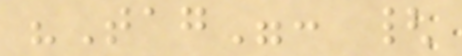"Tag": {
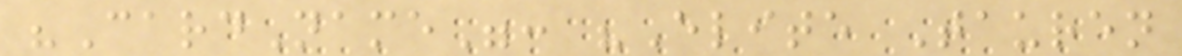"CardName": "Elite Tauren
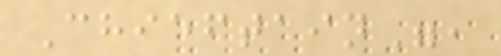Chieftain",
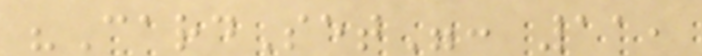"CardSet": 11,
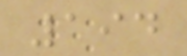194
